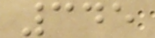345
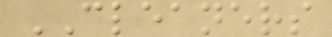CLEANERS
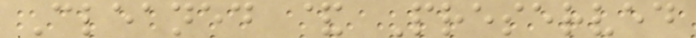Cleaned & Preserved
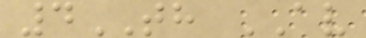4TH AV
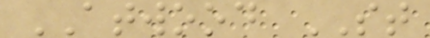ATWOOD ST
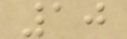10
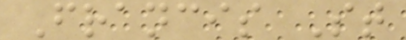Francis St
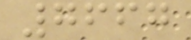7667
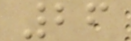26
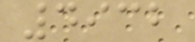4932
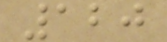120
